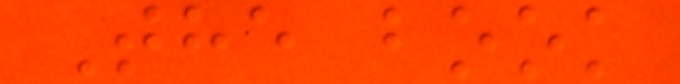The book
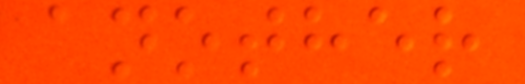another
